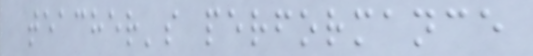teacher's performance
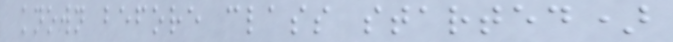known before class started)
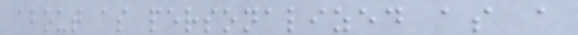about as personalized as a
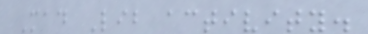Mad Lib activity.
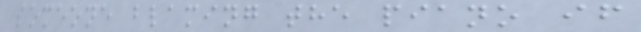someone blaming the piano if
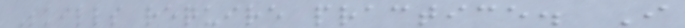Skills require practice. I
